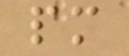pm
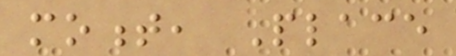moment, Place
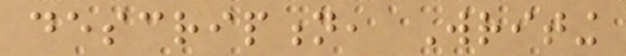description, Writing
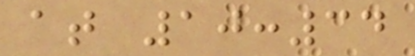at 10:34
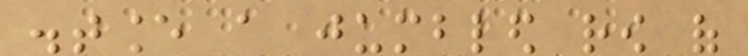distance a jumbled row of
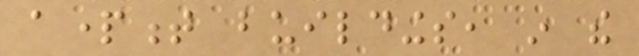apartment buildings, in the
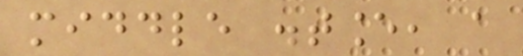middle distance, a
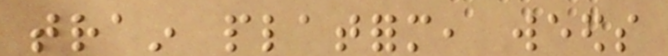train platform, weeds
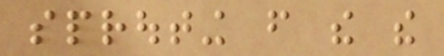sprouting from the the
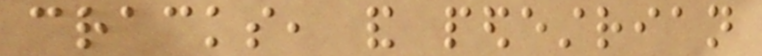cracks, and pedestrian
